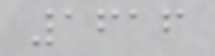1616
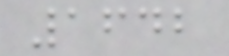1642
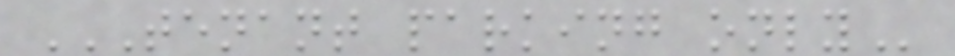TENANT PARKING ONLY
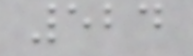524
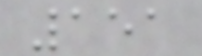151
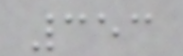353
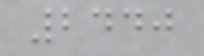2440
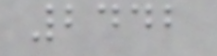2442
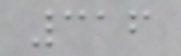316
